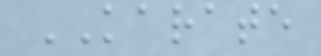KARATE
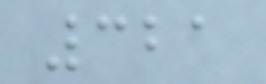321
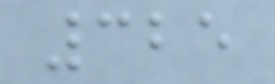325
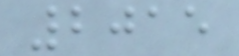2015
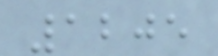1205
